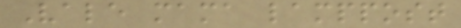Vale mama lamppost
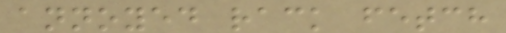annoyed rack fetch
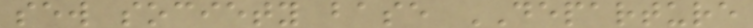sew society base DEPARTURE
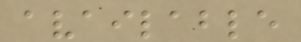available
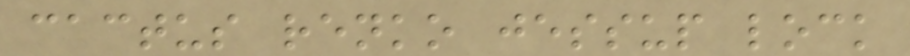cactus renko jessup lock
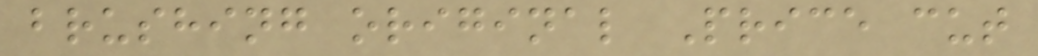brushing original Price cut
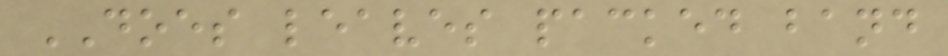DOES leaves packed band
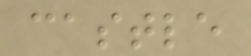castle
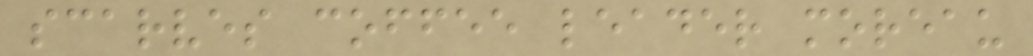scarves coffee leader moreau
